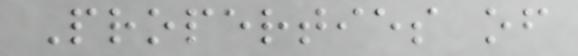Properties of
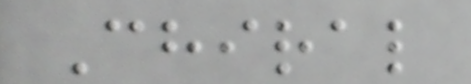Chiral
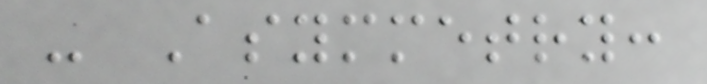- Asymmetry:
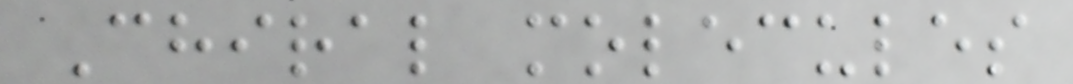Chiral molecules
